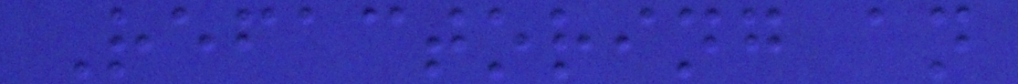Refactoring an
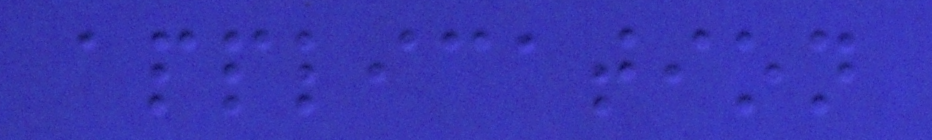application
